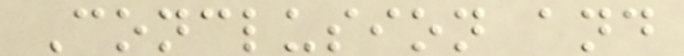Conclusion and
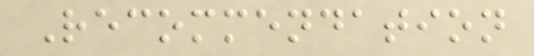Recommendation
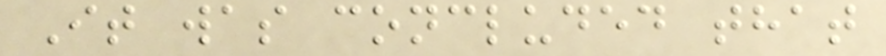It was concluded that
